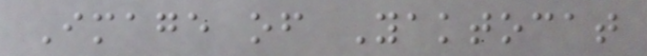Image of Yaktocat
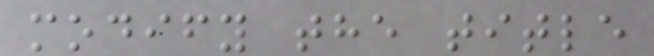modify the title
